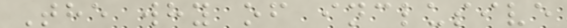The why of inclusive
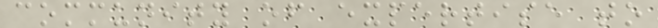community of expertise to
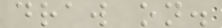draw on.
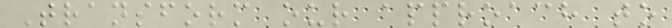Transform our approach to
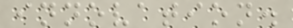innovation.
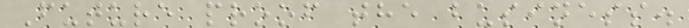Future proof the business.
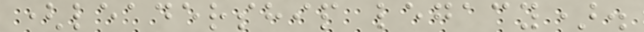(leadership legacy).
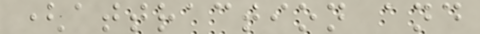(attraction and
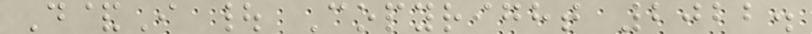D&I | Copyright 2022.
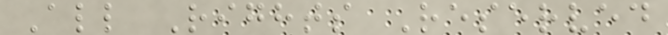All Rights Reserved
